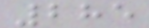285
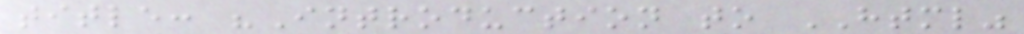title: "Introduction to HTML"
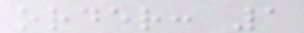order: 1
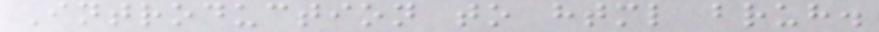Introduction to html bruh.
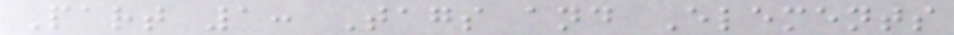Part 1: Tags and Elements
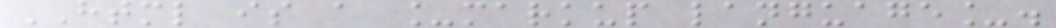HTML is a _markup language_.
